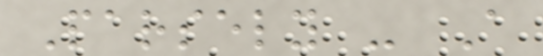Parsely - A
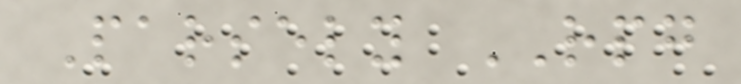Parsely RPG
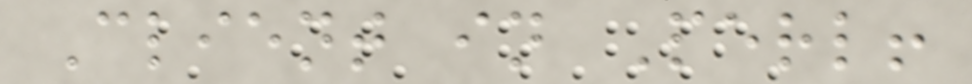Client in Perl!
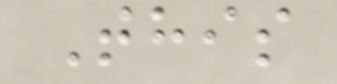This
